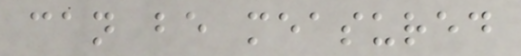can be measured
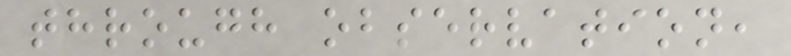through observation,
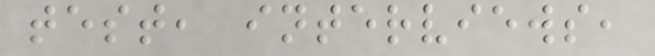test, interviews,
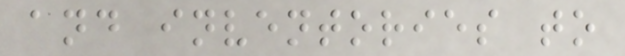and inventories to
